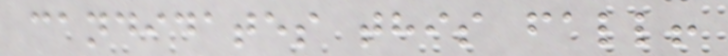candidates this fall!
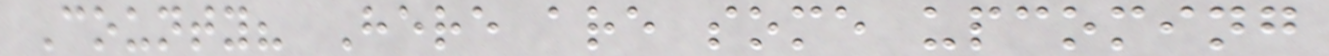County? Here are some upcoming
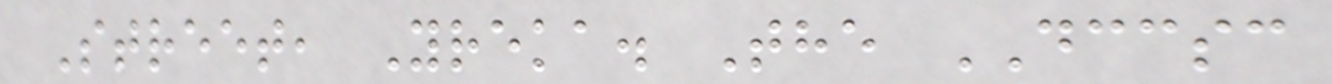Street, Yreka. The DCCSC
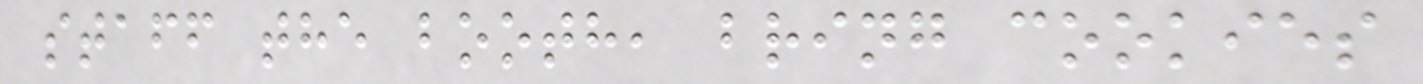staff the booth, bring cookies
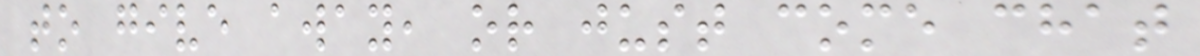to give away, or just come chat
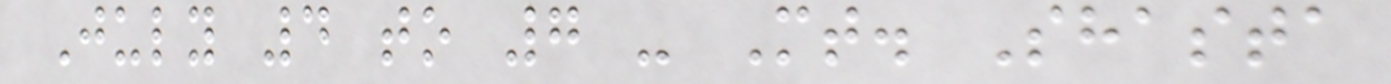July 4 to 7 - Mt. Shasta
